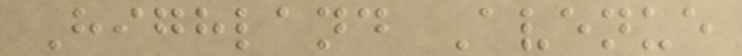Highland Avenue
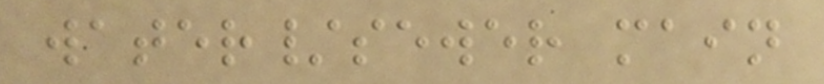water/sewer main
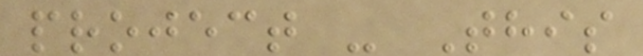project - This
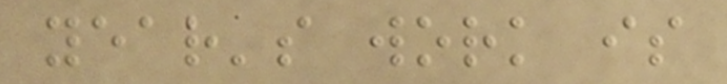year's work is
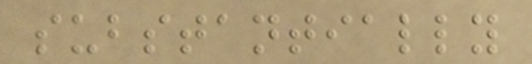substantially
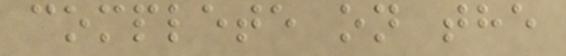complete on the
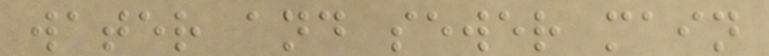water and sewer main
